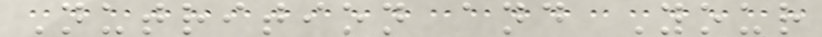Nutrition and Your
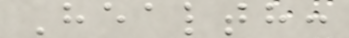Health:
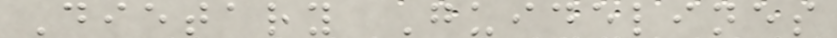Dietary Guidelines
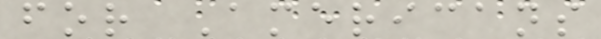for Americans
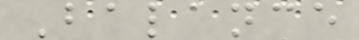Balance
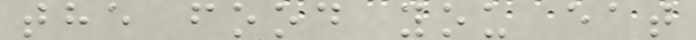the food you eat
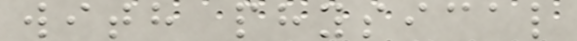with physical
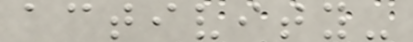activity-
